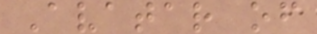Avatar of
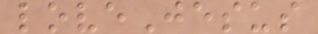loveJesus
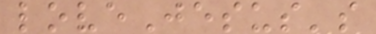loveJesus's
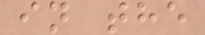in the
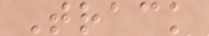Track
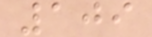109
